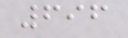696
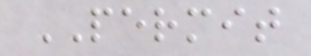PERMIT
